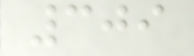309
